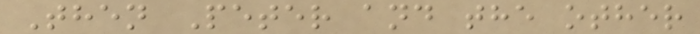Then Peter and the other
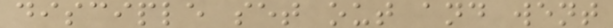disciple set out and went
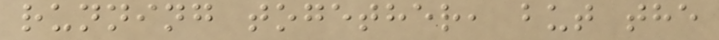running together, but the
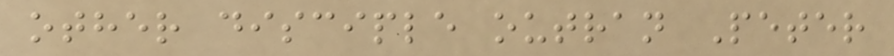other disciple outran Peter
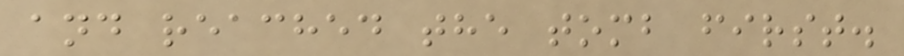and reached the tomb first.
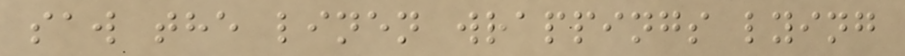saw the linen wrappings lying
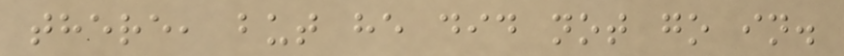there, but he did not go in.
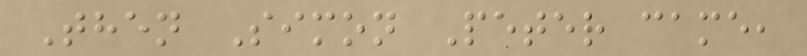Then Simon Peter came,
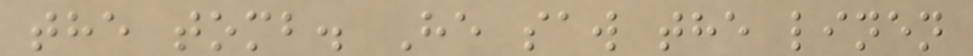the tomb. He saw the linen
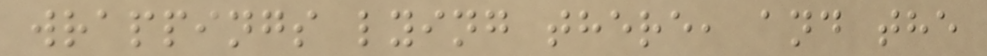wrappings lying there, and the
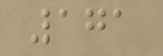171
